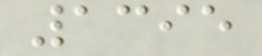1395
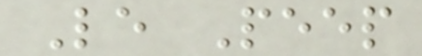Le Peep
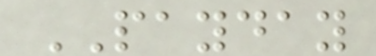PAYDAY
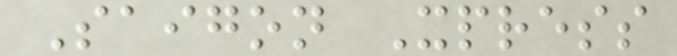Saigon Xpress
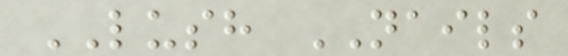LUSH NAILS
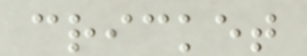cricket
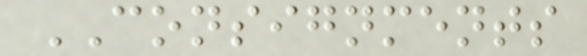CONSIGNMENTS
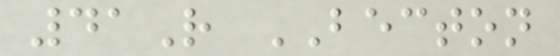41R BECTON
